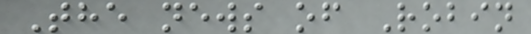The news of Robin
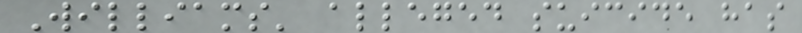Williams' alleged suicide has
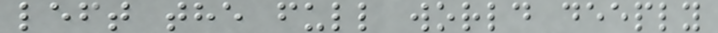left the full world deeply
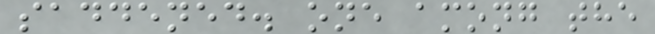saddened. one among the
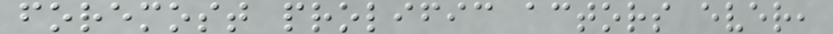foremost prolific actors ever,
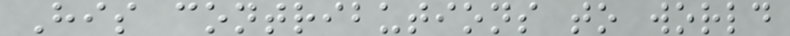His contributions to world
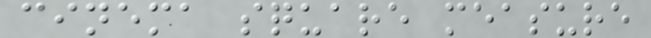cinema square measure
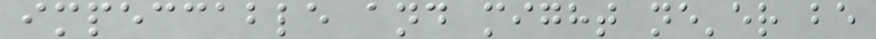impeccable and might ne'er be
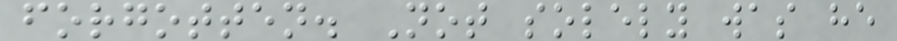forgotten. Not solely was he
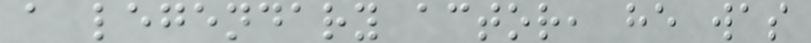a legendary actor, he was
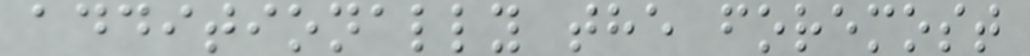additionally the foremost
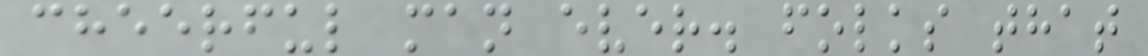cheerful man ever. folks that
